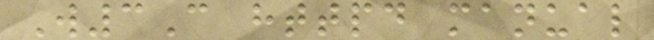W3C httpd manual
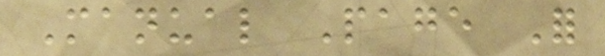Manual Page For
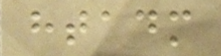htadm
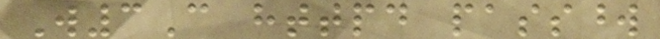W3C httpd password
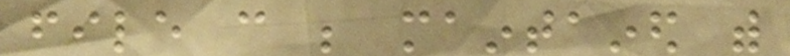file can be maintained with
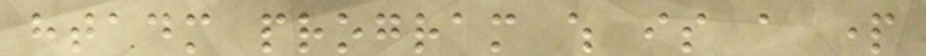htadm program which is a part
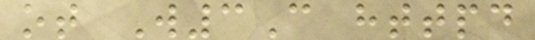ot W3C httpd
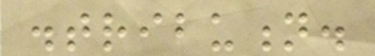distribution.
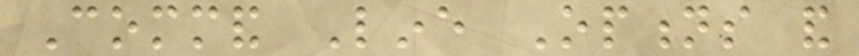Command Line Options and
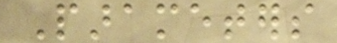Parameters
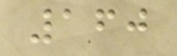160
